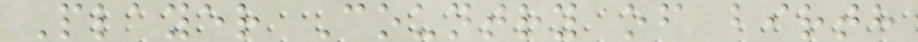Player Country of birth
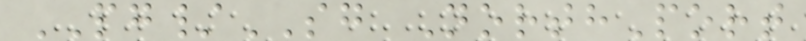PG/SG NorthPort
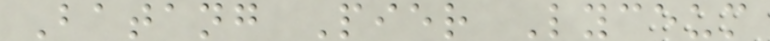Batang Pier Lyceum
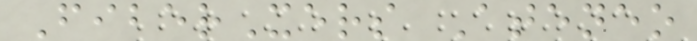FiberXers Ateneo
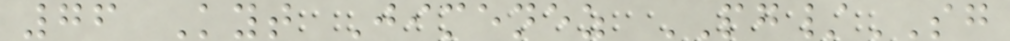76 Kyt Jimenez PG/SG
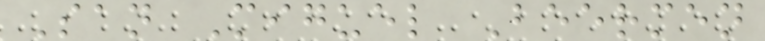San Miguel Beermen
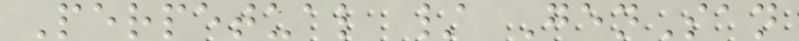Perpetual / GenSan
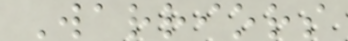Warriors
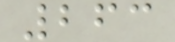263
